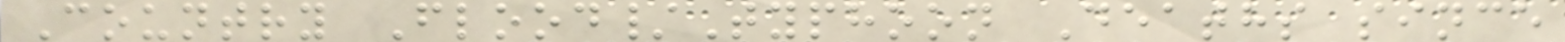Country Flood/Typhoon Deaths since
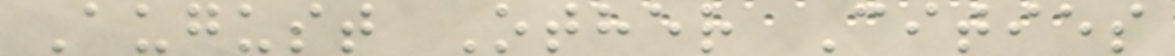August Other Cities
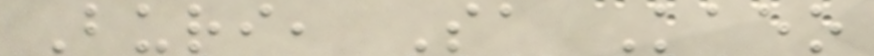Buri, Sa Kaeo
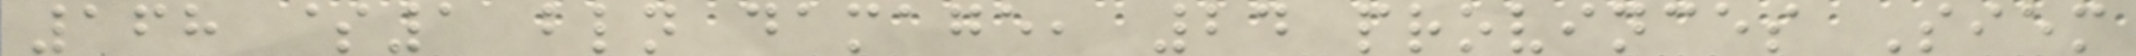168 $1 bln damage, 24 provinces Siem
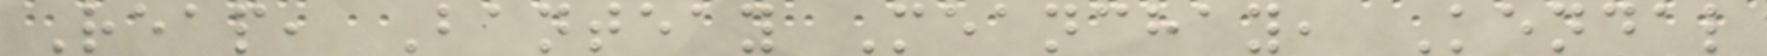Reap, Banteay Meanchay, Kendal
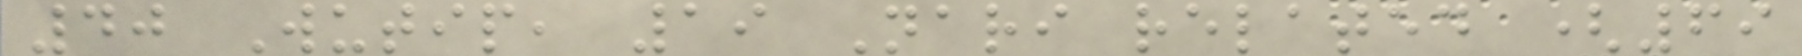40 Wutip, 19 Nari related (69
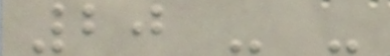20 - -
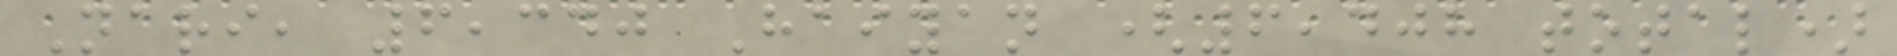Nari, 6,340 Haiyan (6,408 total)
